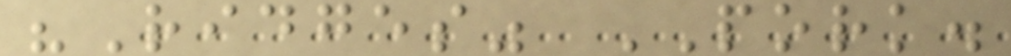"Ridges" PORK.
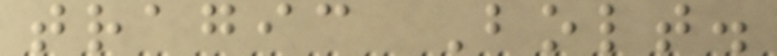tragic Bolt.
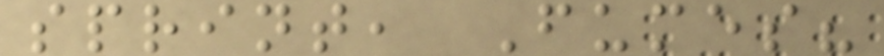sprint, Fumes?
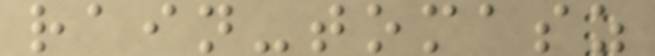rain-tomasz
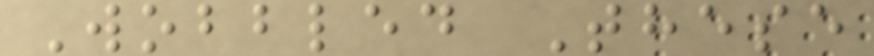Wobbled These
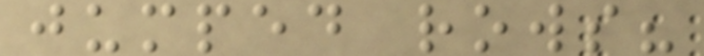jumped rows?
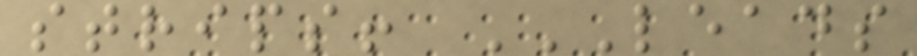strips! LEADS
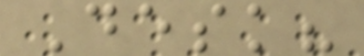Desk?
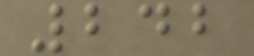242
